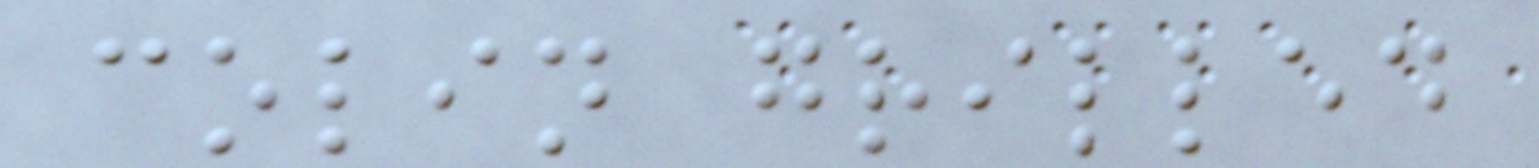colin grilled
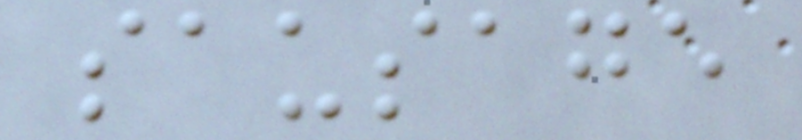sausage
